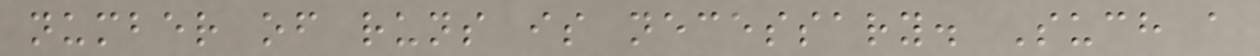number of runs is necessary. Such a
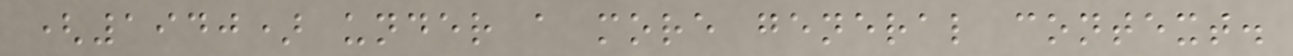(1940) under a more general context.
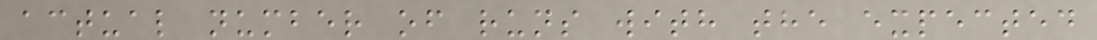actual number of runs with the expected
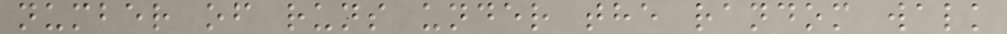number of runs under the random walk
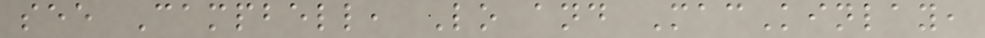see Campbell, Lo and MacKinlay,
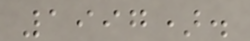1997).
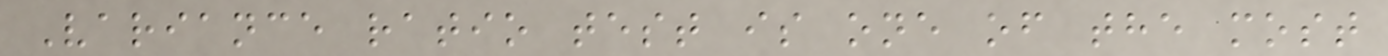Variance ratio test is one of the most
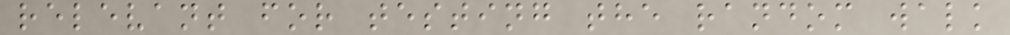relevant for testing the random walk
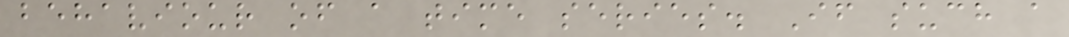behaviour of a time series. If such a
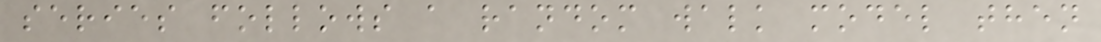series follows a random walk model then
